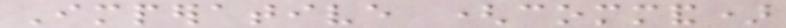Imperative (command)
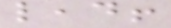lead!
